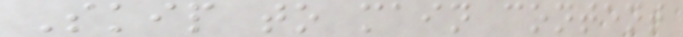Skip to main content
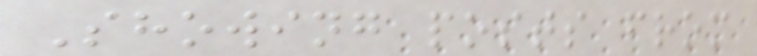Showing posts from
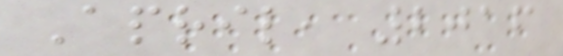April, 2016
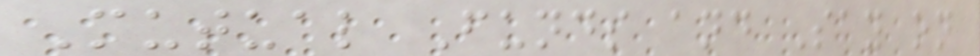Mutual Funds and Say on
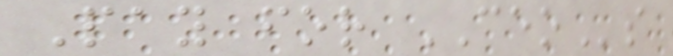Pay for CEOs
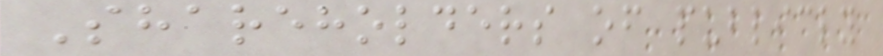Shareholders of publicly
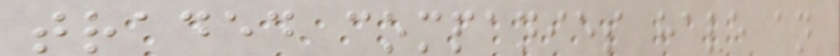traded companies have an
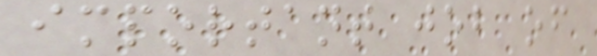important job of
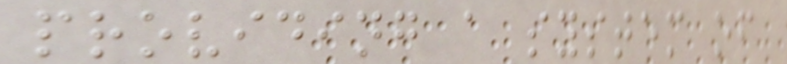providing a system of
